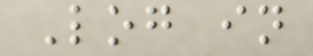Log in
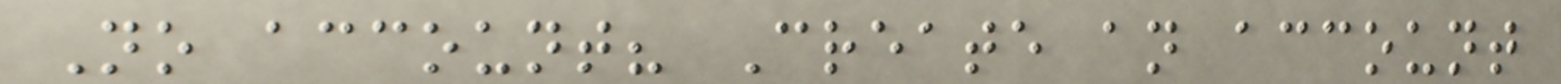No account? Create an account
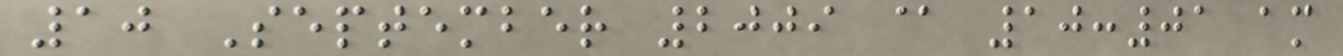10 September 2009 @ 10:01 am
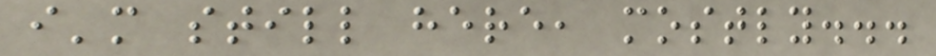i'm still here, mostly...
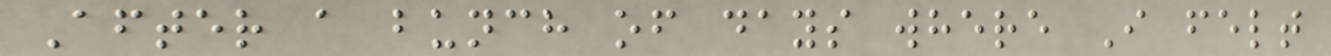After a bunch of days where I felt
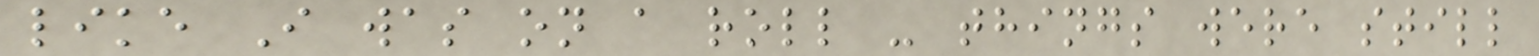like I was on a roll - things were still
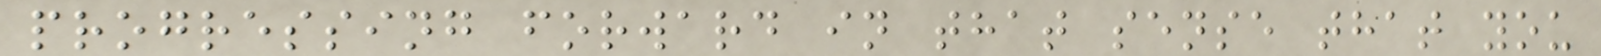progressing forward in that sense that you
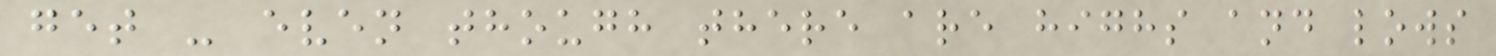get - even though there are highs and lows
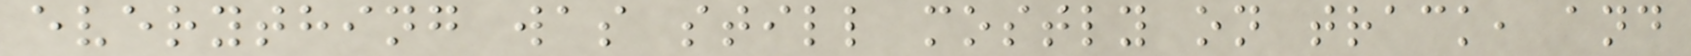everything was still mostly on track, and
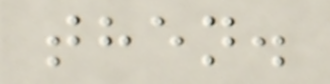then.
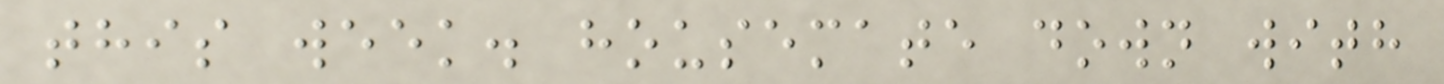this week. housemate down with
